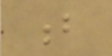b
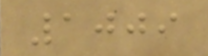1009
